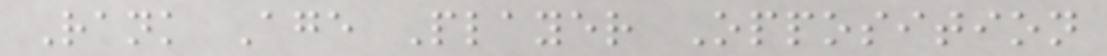Rank Age Player Opposition
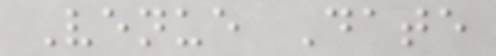Venue Date
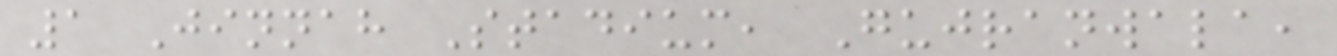1 Jinnah Stadium, Gujranwala,
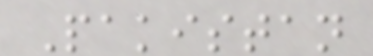Pakistan
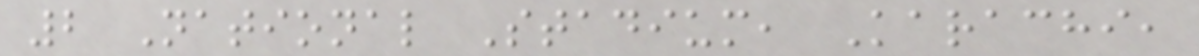2 National Stadium, Karachi,
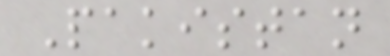Pakistan
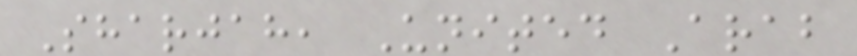Sharjah, United Arab
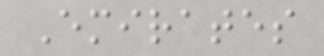Emirates
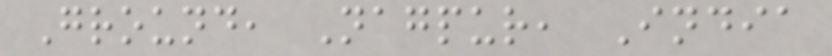Ground, Nagpur, India
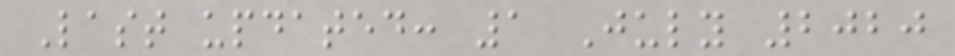Last updated: 1 July 2020
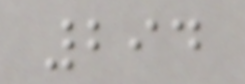294
